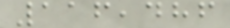116,486
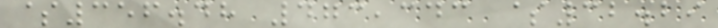$356.48 473,343 $32.29
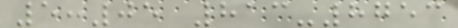5:05 813-8753
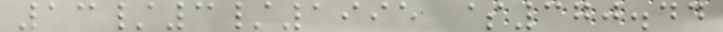13/3/1995 $370.44
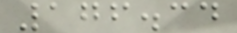176.34
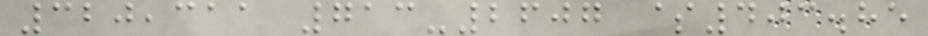320,311 713-2607 $403.85
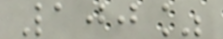100%
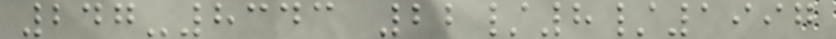247-8343 22/8/1997
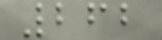262
